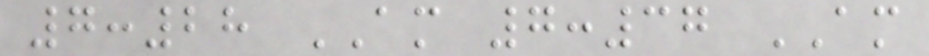7:28 AM 7:37 AM
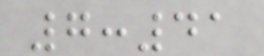7:41
